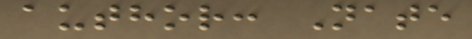author: Nate
